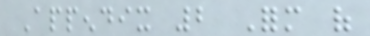Appendix 2 Form of
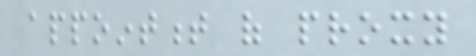appointment of proxy
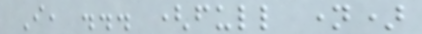I, ... (full name)
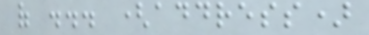of ... (address)
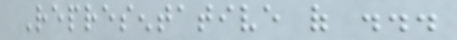Representative of ...
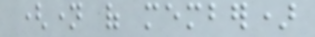(name of member)
